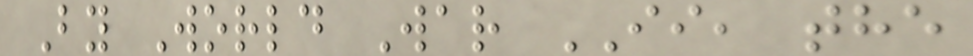By World War II, the
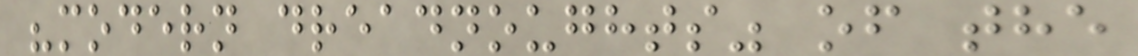"modern dreadnoughts" of the
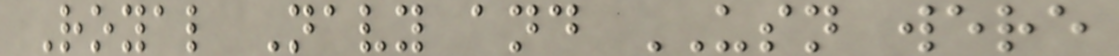Royal Navy and USN were
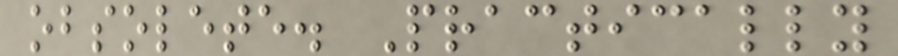obsolete. Practically
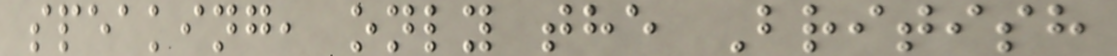speaking, only the British
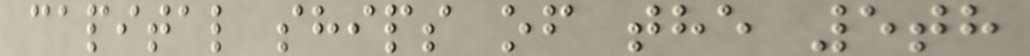capital ships of the 5th
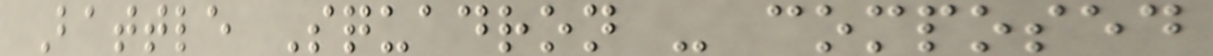Battle Squadron - composed
